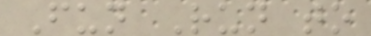Fun Run to
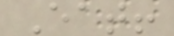Eat!
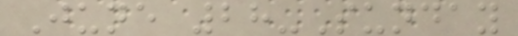June 28-Sunday
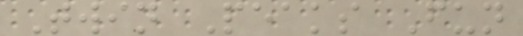Twin Peaks Fun
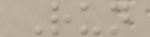Run
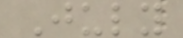July
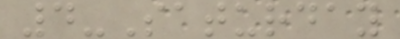4-Saturday
